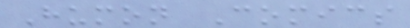Humon Comics
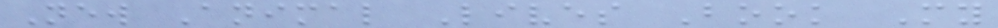New Animal Lives Book My
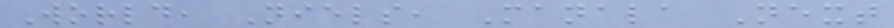World, Niels, Manala Next
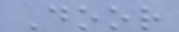Door
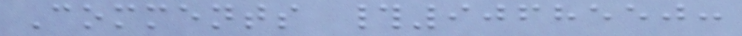Comments #9068550:
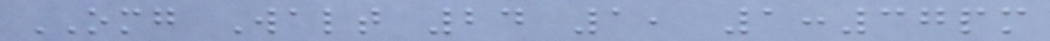OMG Walt 24 1, 1:37pm
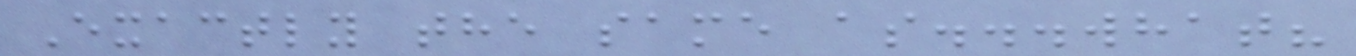Exactly the same as...what?
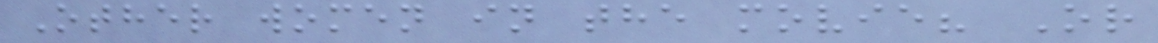Other women in the movie? Or
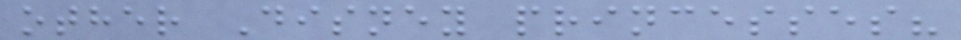other Disney princesses?
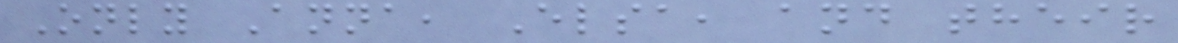Only Anna, Elsa, and their
